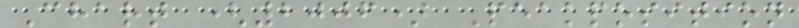Chart (2006) Peakposition
